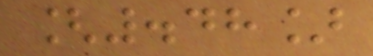[.48]
